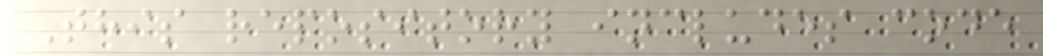This repository includes code
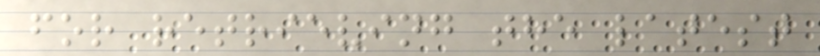for retrieving the latest
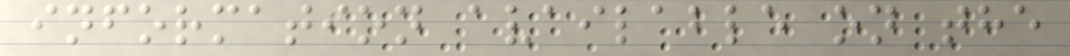information available on the
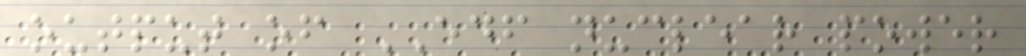output of EDF nuclear power
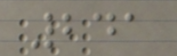241
